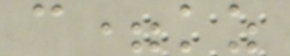c=kz
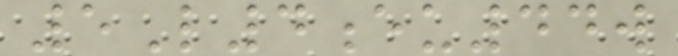5L4eu44w
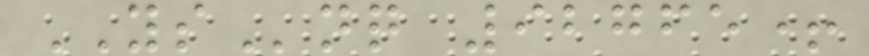YSnq 92765+
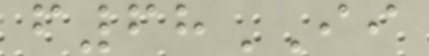f68II
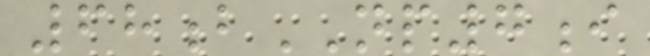68bNP7i
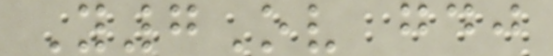Y7Ov gdj
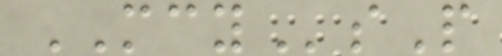MCYsP
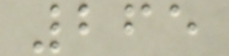265
